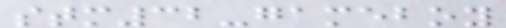stm32-gameboy
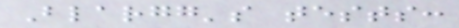Blargg's tests:
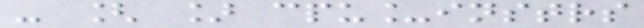- [ ] cpu_instrs
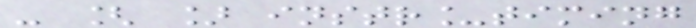- [ ] instr_timing
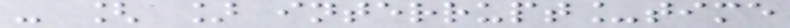- [ ] interrupt_time
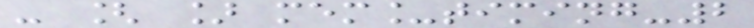- [ ] mem_timing-2
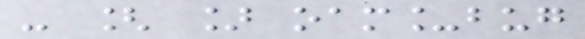- [ ] oam_bug
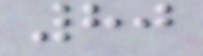80
